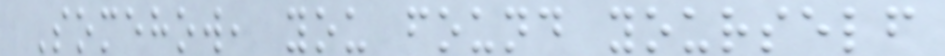Somehow, you found yourself
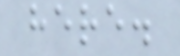here.
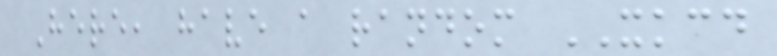Here, have a random XKCD
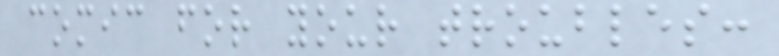comic for your troubles:
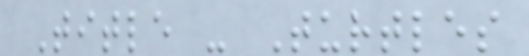Title - Turtles
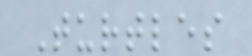Turtles
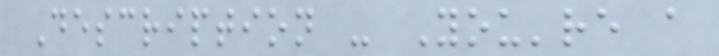Description - You're a
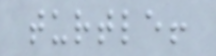turtle!
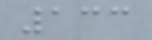133
